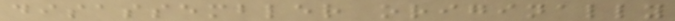disassembler originally
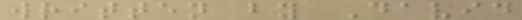written by David
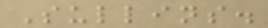Sullins.
